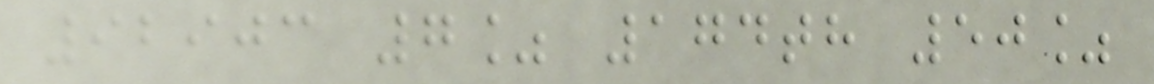92903 7% 174th 50%
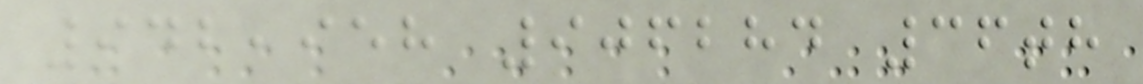942,958 906284 36th
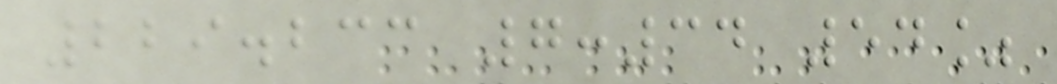229.233 7:34 54%
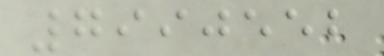7990552
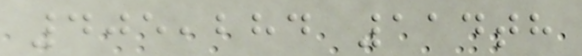405,284 114th
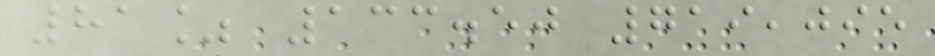81% 133.50 719,095
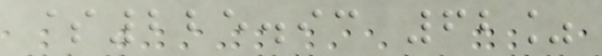$225.93 62%
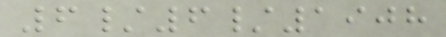6/6/1908
